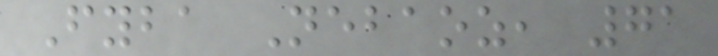Fyba Nebaoz, 71
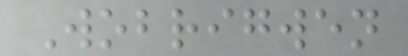Wobrigwen
